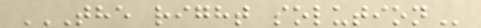THE RIGHT SOLUTION
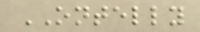ONTELLY
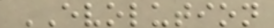EVOLUTION
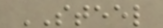STEEL
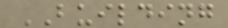BUILDING
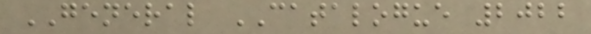GENERAL CATALOGUE 2022
